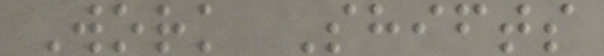Work Shifts
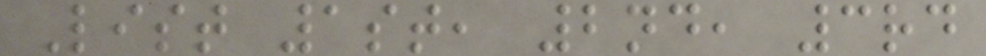List 1st, 2nd, 3rd
